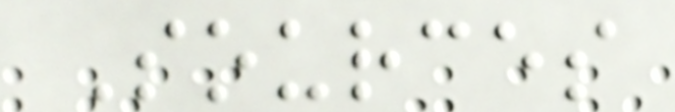Sources
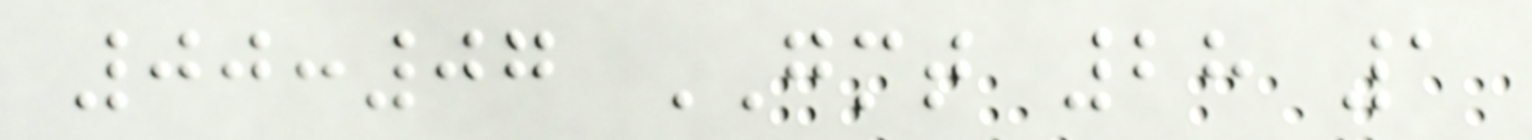00:07 GMT 28 1
